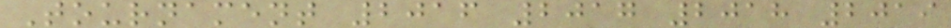Tournament 2016 2017 2018 2019
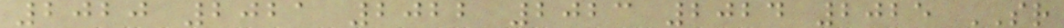2020 2021 2022 2023 2024 2025 SR
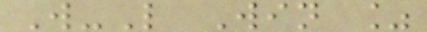W-L Win %
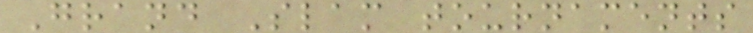Grand Slam tournaments
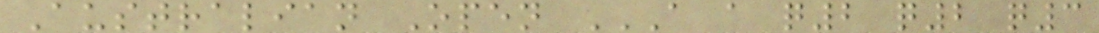Australian Open A A Q2 Q2 Q3
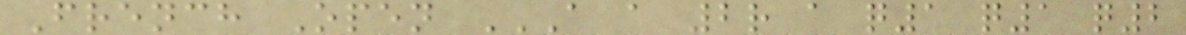French Open A A 2R A Q1 Q1 Q2
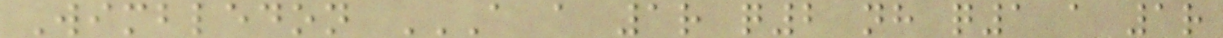Wimbledon A A 1R Q2 NH Q1 A 1R
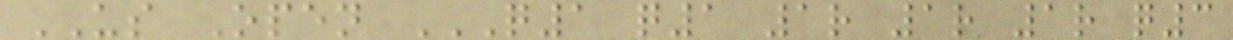US Open Q1 Q1 1R 1R 1R Q3
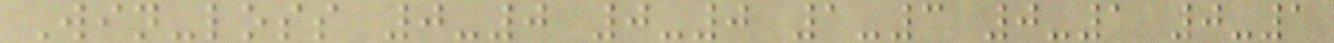Win-loss 0-0 0-0 1-3 0-1 0-1
